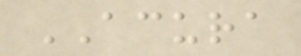ACURA
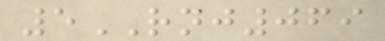5RNJ069
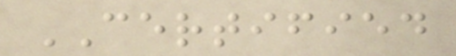CERTIFIED
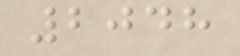2048
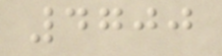4700
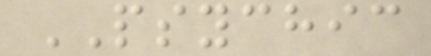PSYCHIC
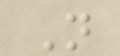N
